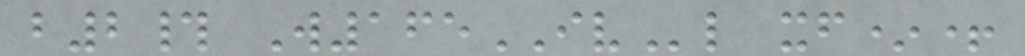b2# W165IVl xf*+
